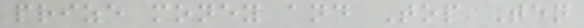prize money and Top Ten
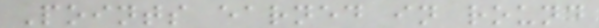Points earned in round
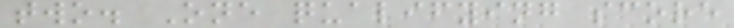two. One qualifying score
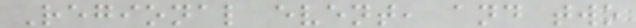Regional event, and two
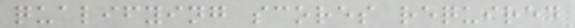qualifying scores required
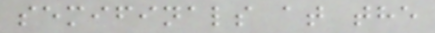semifinals at the
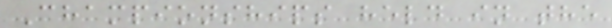Championships held in the
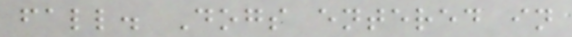fall. Dogs entered in
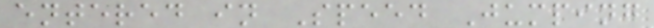entered in Speed Jumping
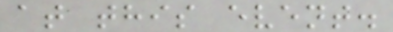at this event.
